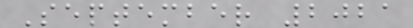September 2021
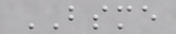BSME
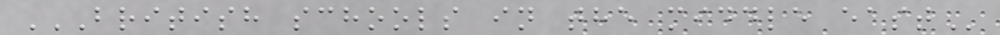BRITISH SCHOOLS IN THE MIDDLE EAST
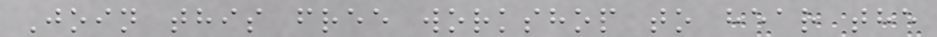Join this free workshop to hear the
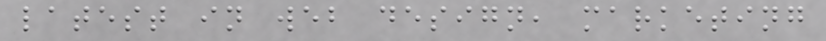latest in web design, marketing
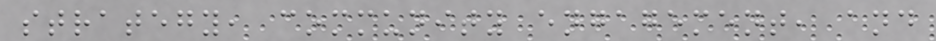strategy, community engagement, and
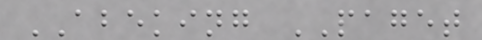ABEKING PAGET
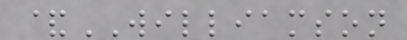&WILLIAMSON
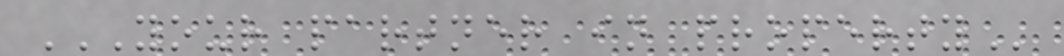YOUR PARTNER IN PROPERTY
